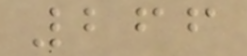266
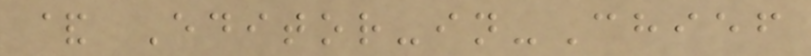& Editor-in-Chief
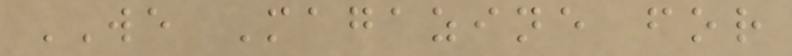WE Magazine for
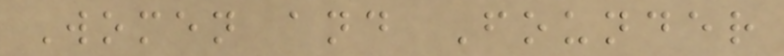Women and Founder
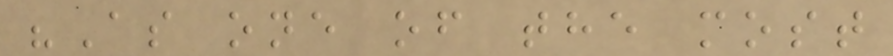"As one of the most
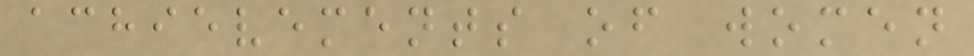achievements of women
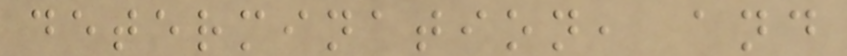determination, and
